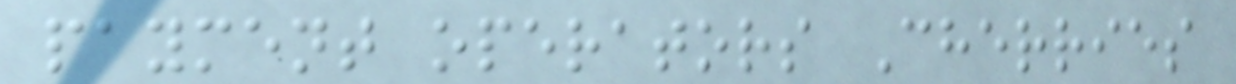payment operators Cherries
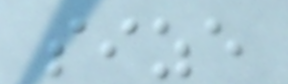size
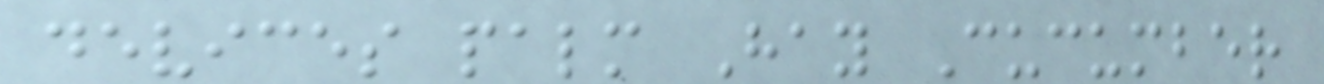devices palm Hay Cucumber
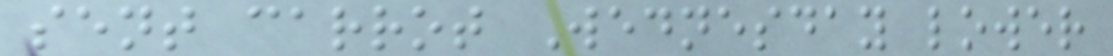sent carrot Wednesday lower
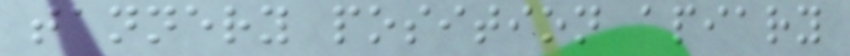tannery position apiary
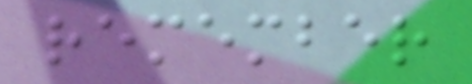remember
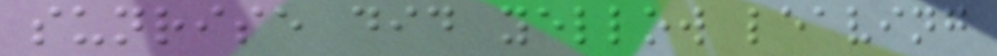sunrise did yellow leaving
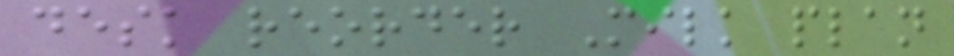desk reorder Milk plan
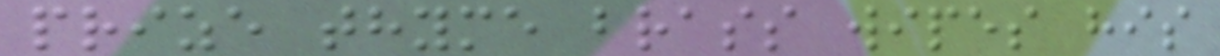prize thyme brass wipes his
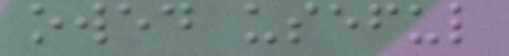owed useful
